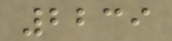2239
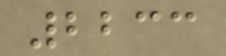2233
